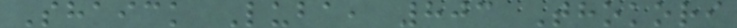Shaick Luba, 803 Thokori
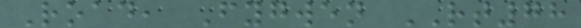Road, Fygwen RT78
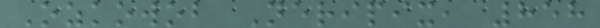Ozkowob Neripix, 858
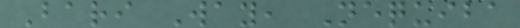Bari Way, Nequiba
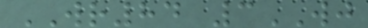WR84 3WJ
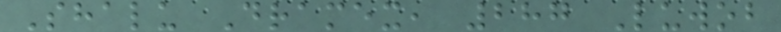Shalu Dramex, 287 Luwob
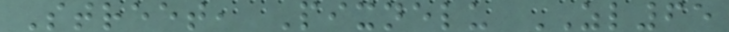Street, Pixnelu ZL65
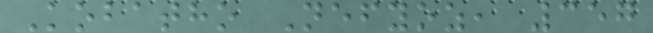Kobatho Nefyoz, 357
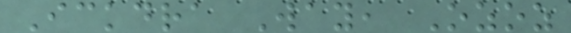Ickdra Way, Ozoz
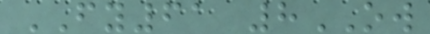FY61 8OW
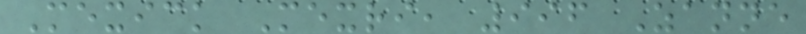Mexick Mexri, 996 Zanne
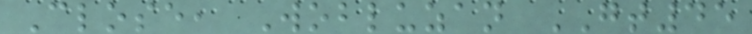Close, Wobluzan GT45
